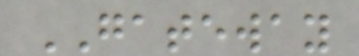GATEWAY
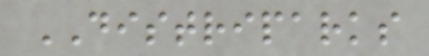DISTRIPARKS
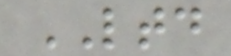LTD
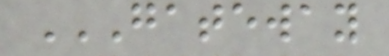GATEWAY
